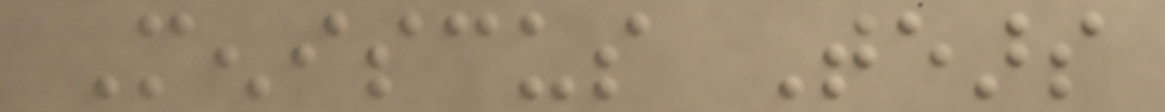Meniscus Tears
